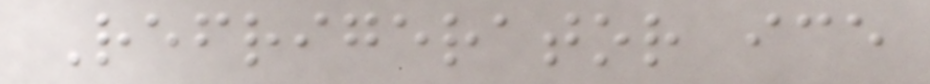Refrigerator ice
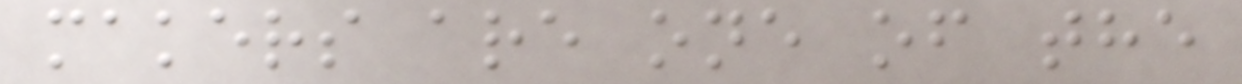makers are one of the
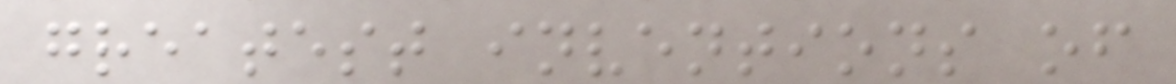greatest inventions of
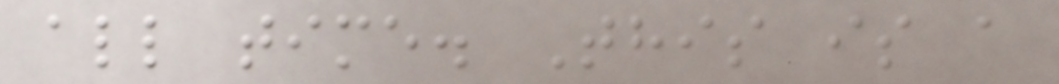all time. This is a
